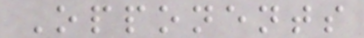Opponents
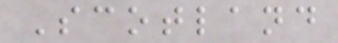Scotland
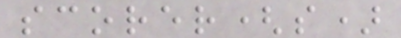scorer(s)
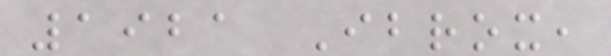1921 Ibrox,
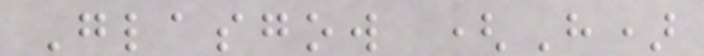Glasgow (H)
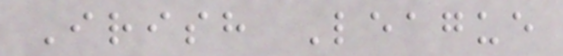Irish League
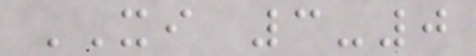XI 3-0
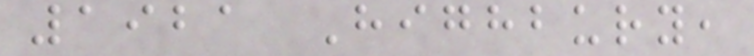1921 Highbury,
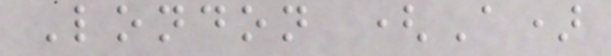London (A)
